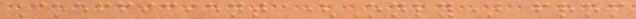Coefficient (Only) from
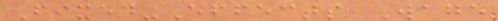Fixed-Effects Wage
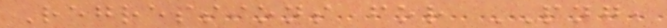Regressions for PNG,
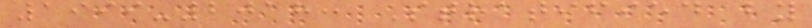1999-2018: Stratified by
